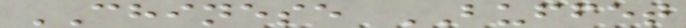CHINESE BUFFET
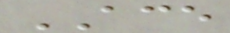ACE
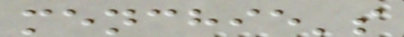menchie's
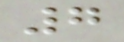7
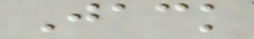Jack
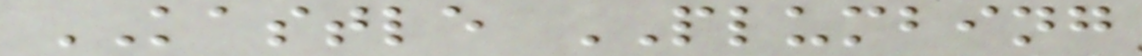KASTLE PLUMBING
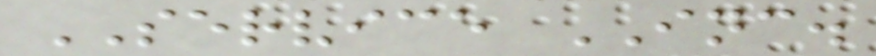SERVICE INC.
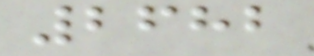2682
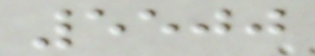5500
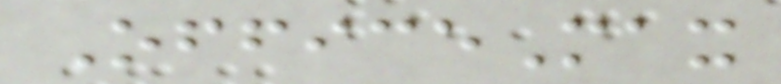OfficeMax
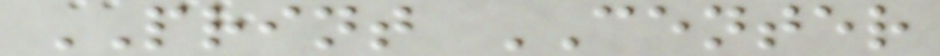PRINT CENTER
